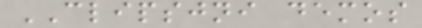CLIPSJNI demos
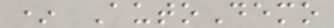* AutoDemo
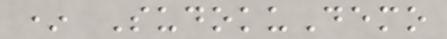* SudokuDemo
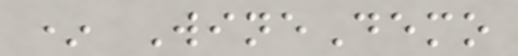* WineDemo
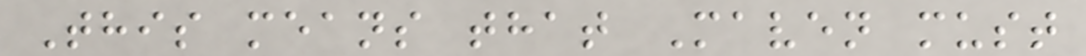This means that Maven must
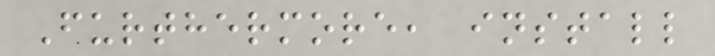Furthermore, install
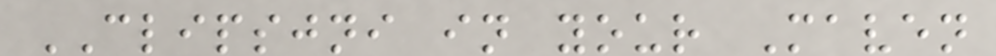CLIPSJNI in your Maven
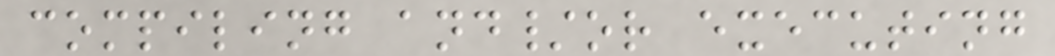compiling and/or executing
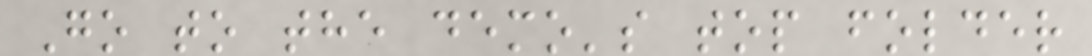Go to the demo's top folder
